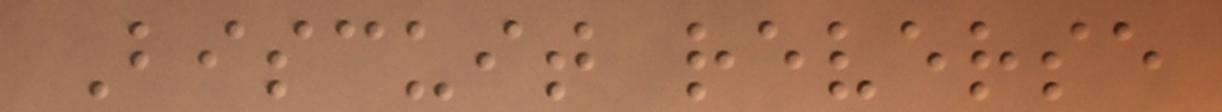Biscuit reverse
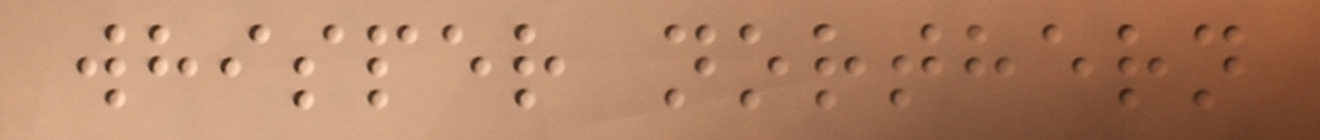whisper northern
